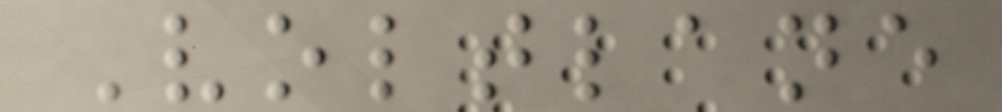Voltlane
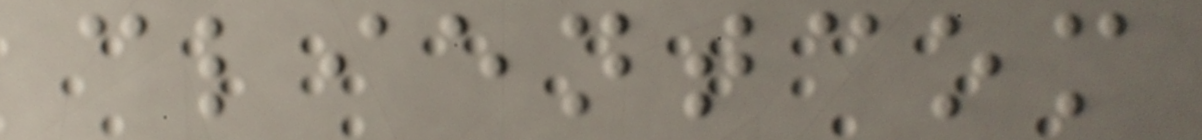clientcom
